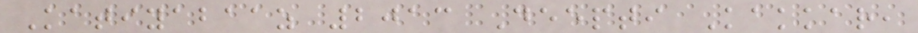Katiyabaaz 2013 Deepti Kakkar,
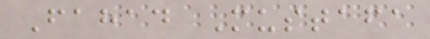Fahad Mustafa
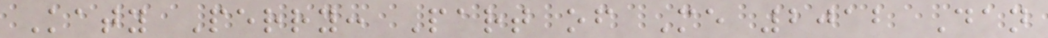Katy Perry: Part of Me 2012 Dan
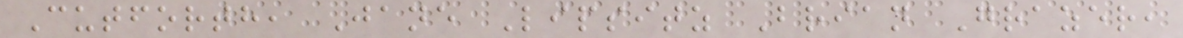Cutforth, Jane Lipsitz Brian Grazer,
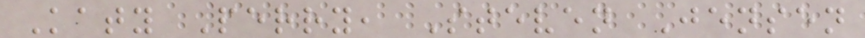Katy Perry, Steven Jensen
